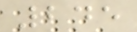245
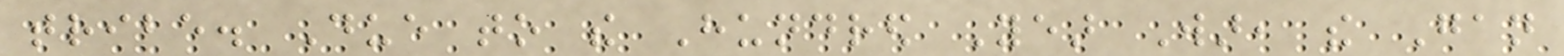tribe. Due to the Hundred Year War, the Gan
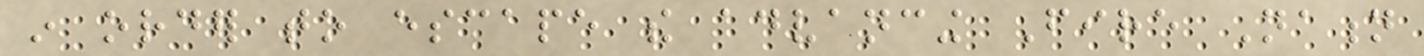in order to escape the advancing Fire Nation
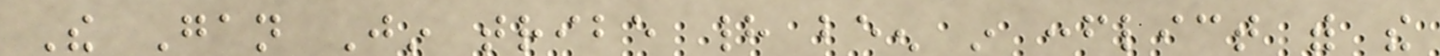The Gan Jin tribe had been in conflict with the
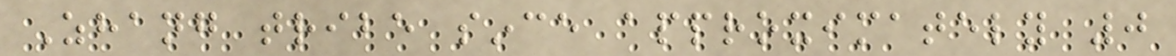Zhang tribe since approximately 0
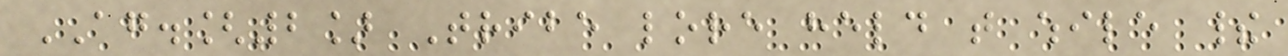AG.[2] Tribe lore held that while their
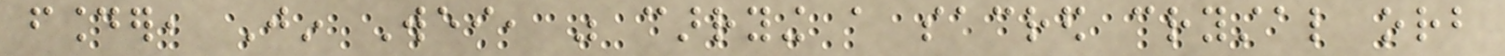founder, Jin Wei, was carrying a sacred crystal orb
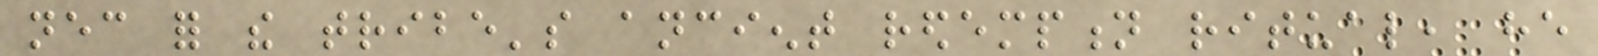necessary for the tribe's ancient redemption ritual, he
